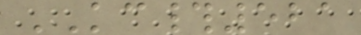KC#521
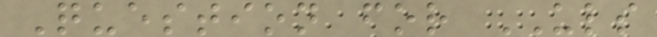Question for ULS
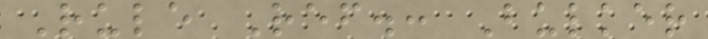Rule Ref.: Bulker
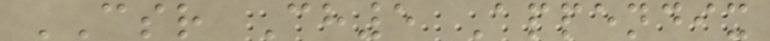CSR Ch5 Appendix
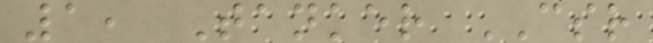1, Tanker CSR
